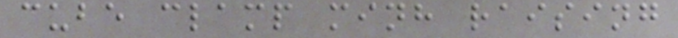cube clamp minh raising
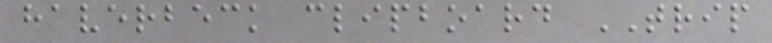haverbeck clipboard TRIP
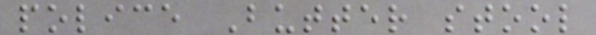police Butter stool
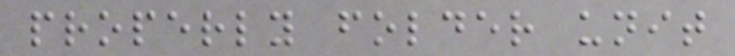properly folder unit
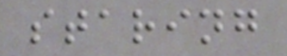staring
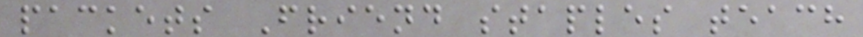packets Friend staples teach
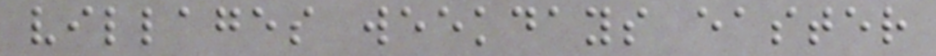villages weekdays easter
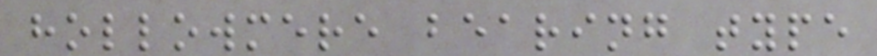hollowmere bearing type
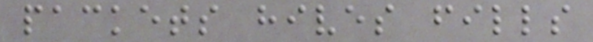packets hives fills
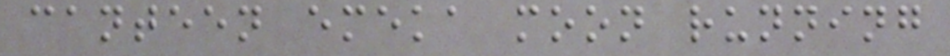canteen emeka moon running
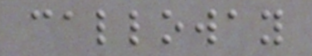calloway
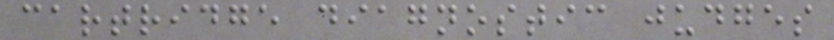cartridge diagnostic judges
